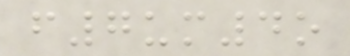f7um4o
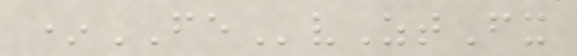*FEvZtFx
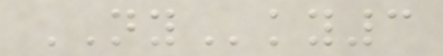NYky3
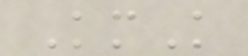KmK
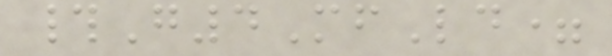#G4MfLd=
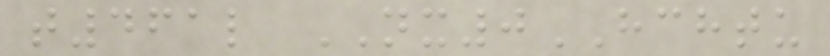t461l NX0HCHTU
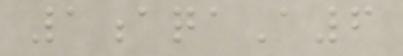1aqaA6
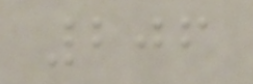206
